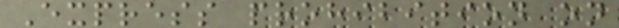Express prohibition on
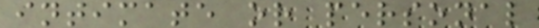intimate or personal
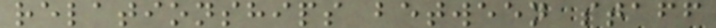relationships between staff
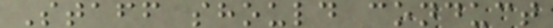Staff should conduct
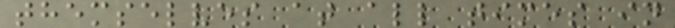themselves at all times in
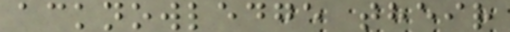acknowledge their
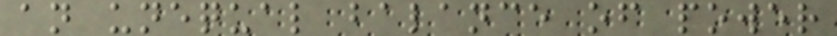an unequal balance of power
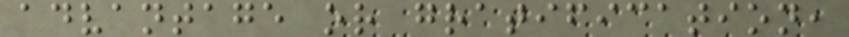advantage or gratification,
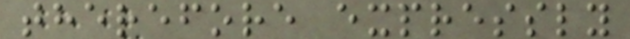therefore expressly
